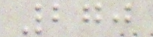270
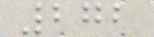272
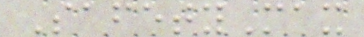SafetyMax
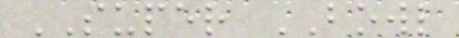SUPER BOWL
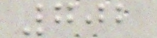702
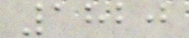1820
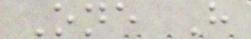One H
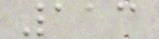113
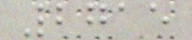2715
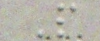P
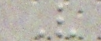V
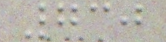730
